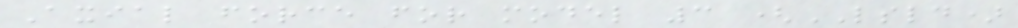Axial force for model 3 (LSLD)
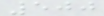500
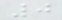0
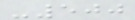-500
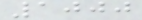1000
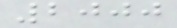2000
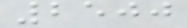2500
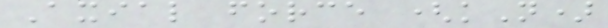Axial force (kN)
